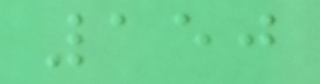150
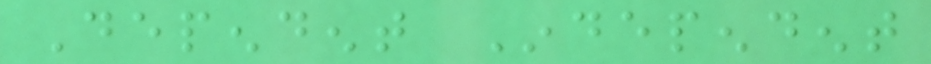Dependent Independent
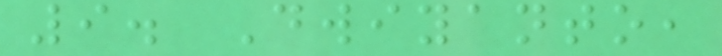9. Dwiyanto,
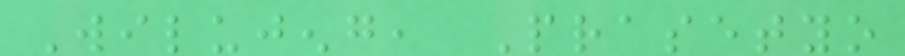Wilujeng, Prasetyo
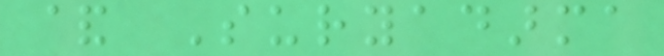& Suryadarma
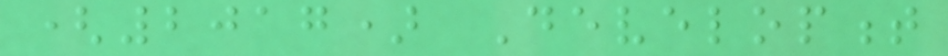(2017) Development
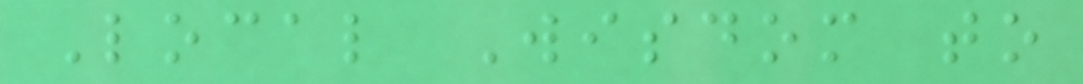Local Wisdom to
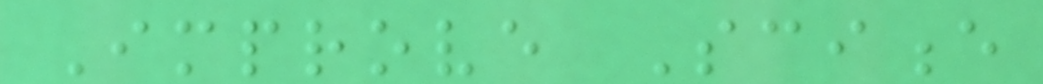Improve Science
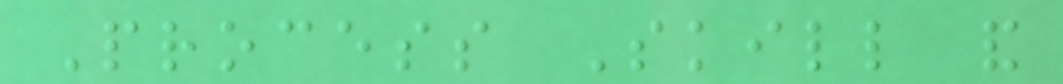Process Skill and
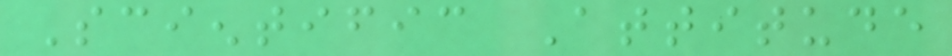Scientific Attitude
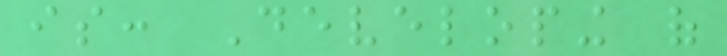is: Developing of
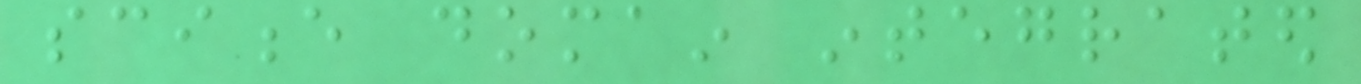science domain integrated
